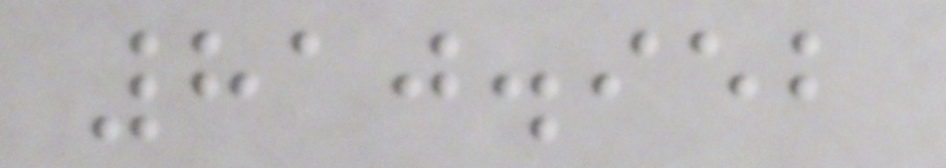810.952
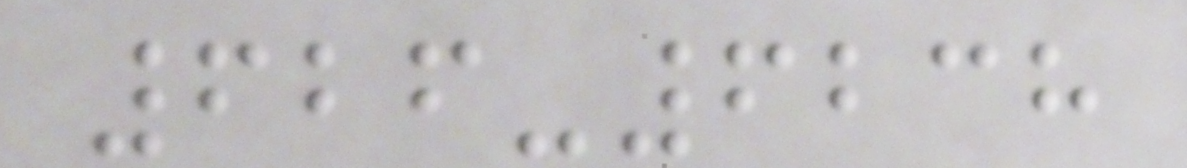626-6238
